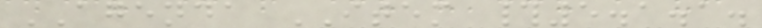AGENDA ITEM #5.1.1.
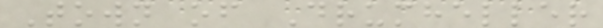Town of Drumheller
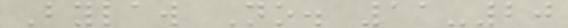Bylaw No. 11-20
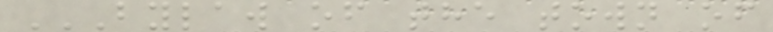BYLAW OF THE TOWN OF
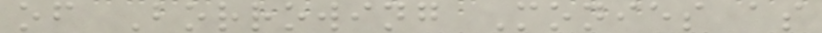of Borrowing Monies as
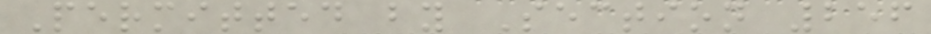Permitted by Section 256
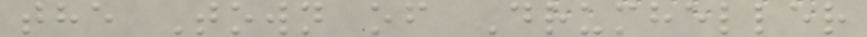the Town of Drumheller
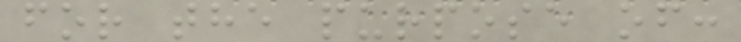for the purpose of:
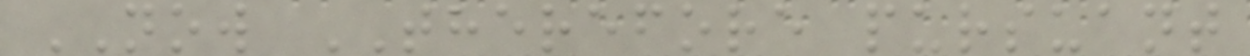NOW THEREFORE pursuant
